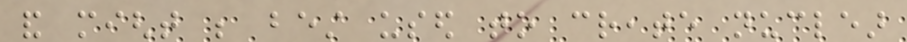and might be best used to create nuclear
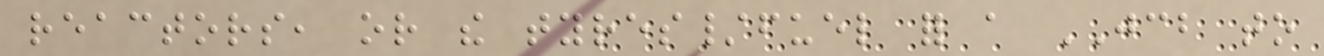reactors, or the tyres/fuel for a JCB to
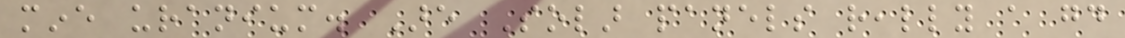mine uranium. Are Solar panels really a good
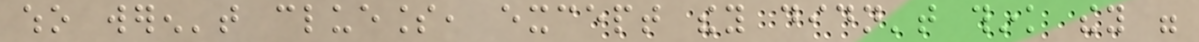who weren't clueless, except they didn't think they were
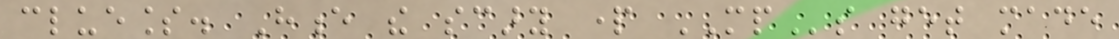clueless. Hence the scary part MPs get made
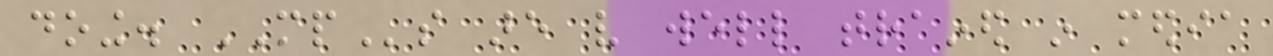doing. MPs are very well trained in media
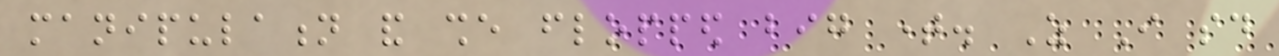manipulation and she flopped big time. As I said
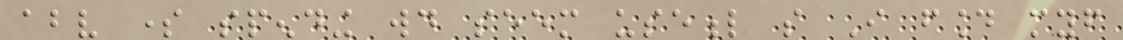above some spending would seem useful so I found myself
